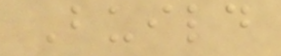Build
